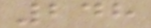248
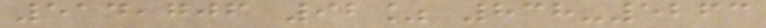514,706 92% 838-5263
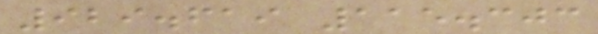929.619 115.303
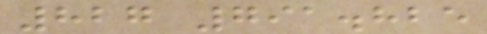827 791.825
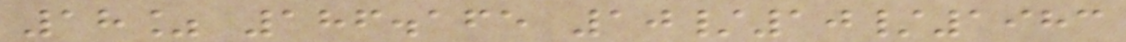18% 186.165 10/10/1983
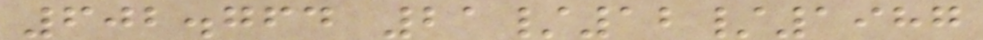602.764 21/12/1987
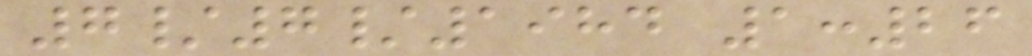7/7/1984 1:26
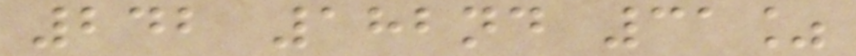242 182nd 31%
